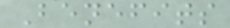Benefits
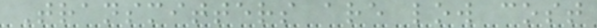Transmitters are low cost
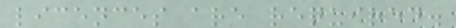licences are required.
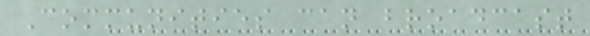Communities can broadcast
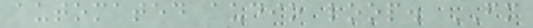automated audio loop. FM
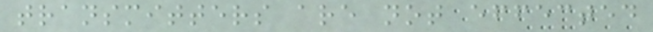transmitters are not effected
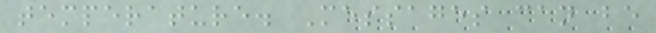temperature. Messages can be
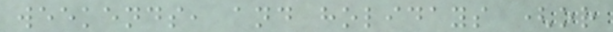weekends, and holidays (or
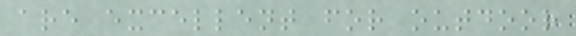are excellent for outdoor
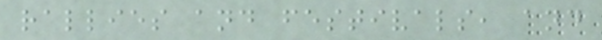rallies and festivals, and
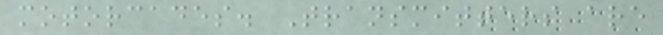motorcades. Transmitters are
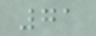71
